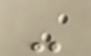-
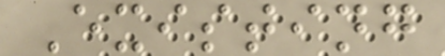Existing
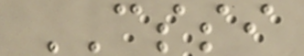CSSI
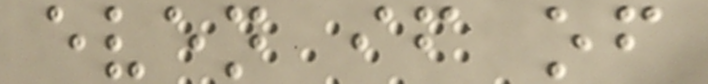even if of
